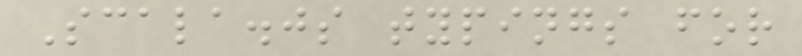Scala.js typings for
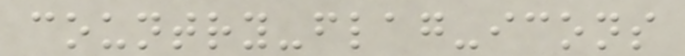country-flag-icons
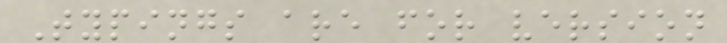Typings are for version
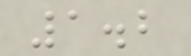1.2
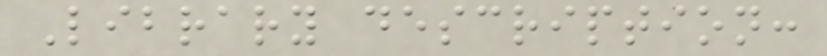Library description:
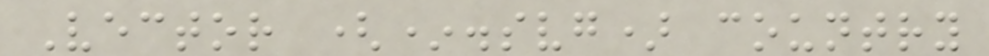Vector (*.svg) country
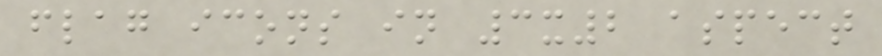flag icons in 3x2 aspect
